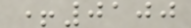+0100
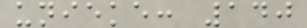unieke: 140
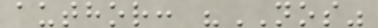author: "NOS"
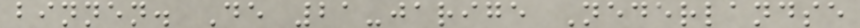binnen. De 21-jarige Nederlandse
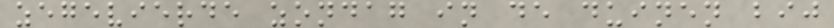zegevierde zondag in de duinen bij
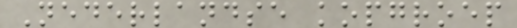Nederlandse kopgroep
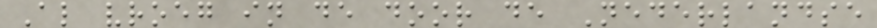Al vroeg in de door de Nederlandse
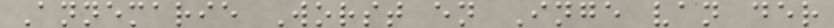Annemarie Worst en Inge van der
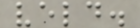veld.
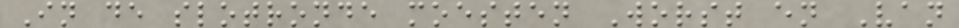In de slotronde moesten Worst en Van
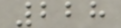228
